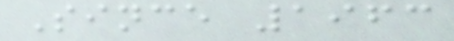Since 1963
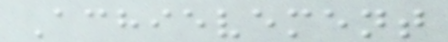Achievement
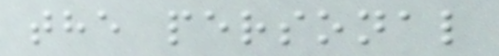the personal
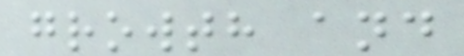growth and
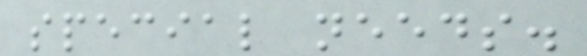special needs.
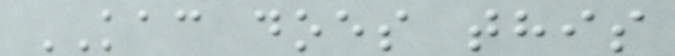KAC does this
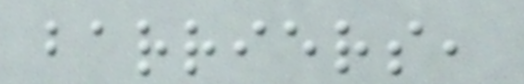barriers,
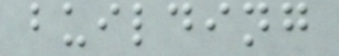building
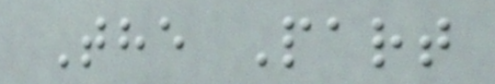The Part
